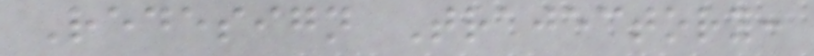Redesign Trajectory:
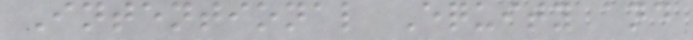Intentional Equity and
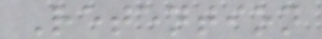Retention
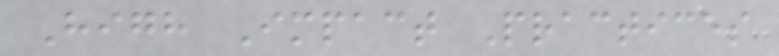High Impact Practices
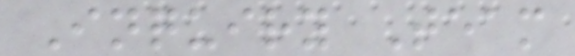Inquiry Team
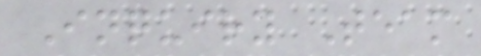Inquiry Team
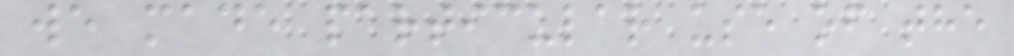we made particular use of the
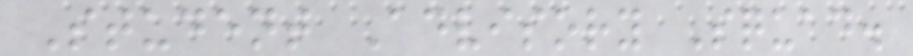Student Advisory Squad.
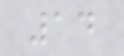14
